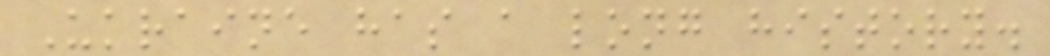Ukraine has a long history.
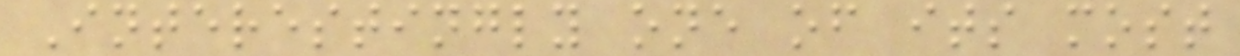Interestingly one of its most
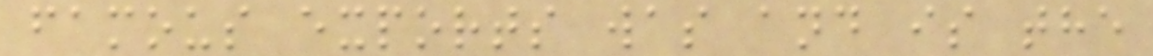famous exports was and is the
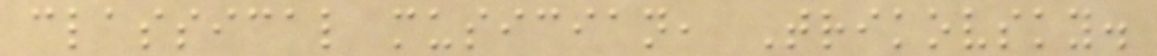classical musician, Trikovsky.
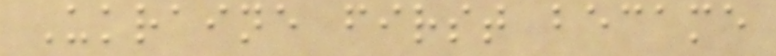Ukraine first became
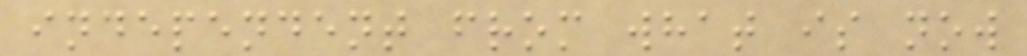independent from what is now
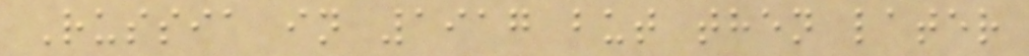Russia in 1917 but then later
